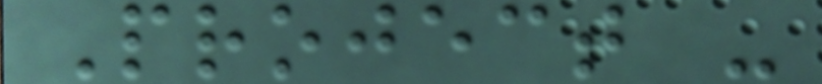Project -
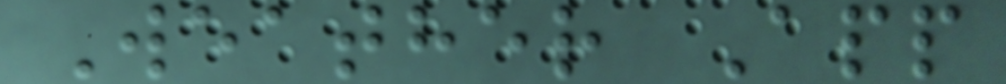Weather App
